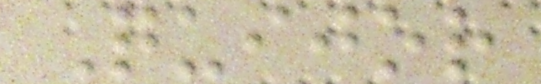Quijor
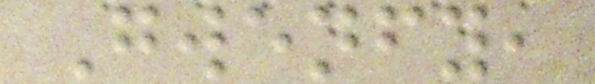Gwenfy,
